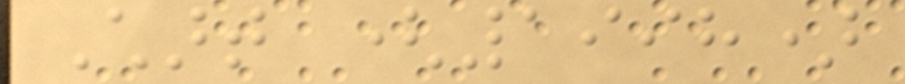Chart (1998)
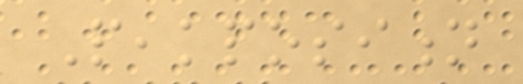Peakposition
